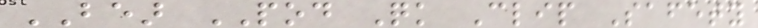BEAR POD Quick Clip Safety
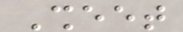Sheet
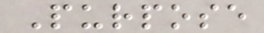Purpose
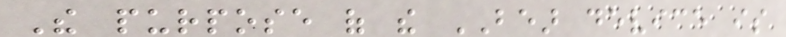The purpose of the BEAR device is
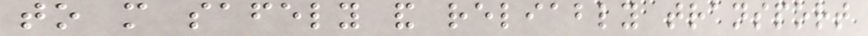to more safely and reliably transport
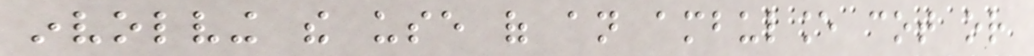involving the use of an ambulance cot or
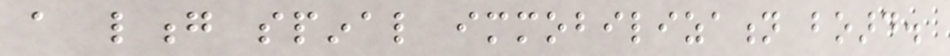a long spinal immobilization board.
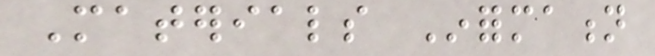Materials Information
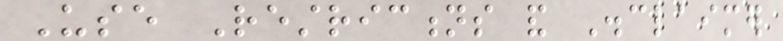Use Restrictions and Disclaimer
